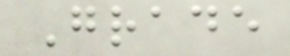Grade
